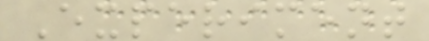Experiment
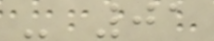- 01
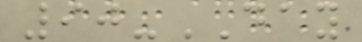90-DAY
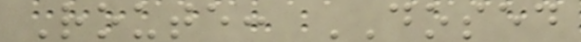Route: DOSED
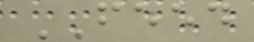FEED
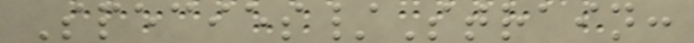Species/Strain:
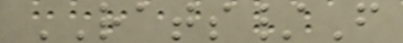RATS/F
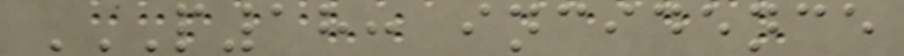P18: INCIDENCE
